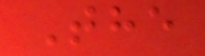The
